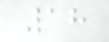18
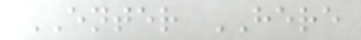ENTER HERE
